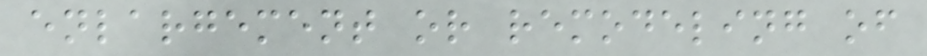enlargement or remodeling of
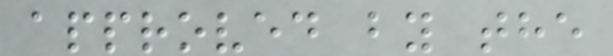approved by the
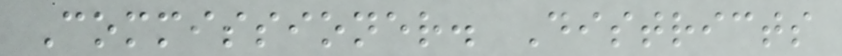Commissioner. Districts
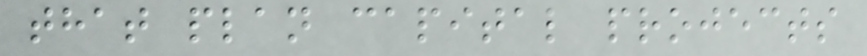that plan capital projects
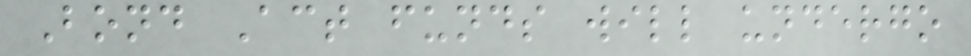Bond Act funds will undergo
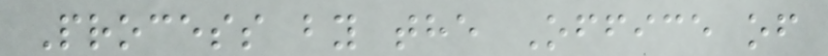Process by the Office of
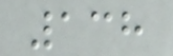138
